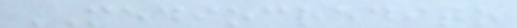MEDIOCREDITO
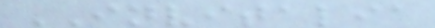INVITALIA
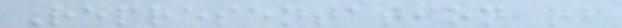Representation of
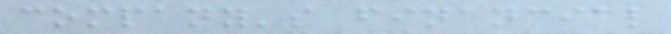company's financial
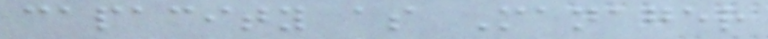capacity as Manager
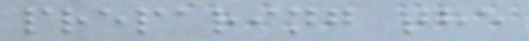preparing the
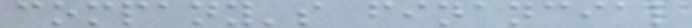company's financial
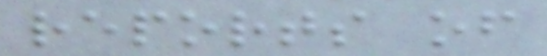reports of
